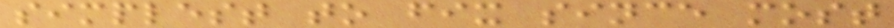simplest to fix since most
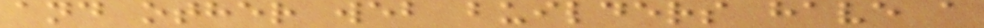and other web builders have a
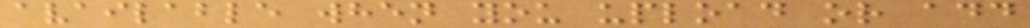available when you upload or add
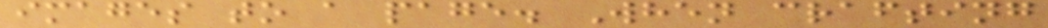images to a page. When crafting
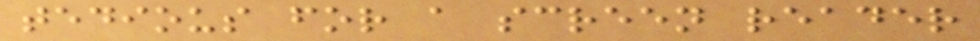tedious for a screen reader
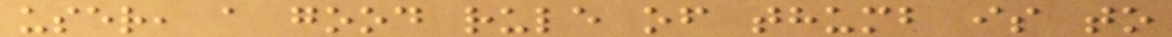user, a good rule of thumb is to
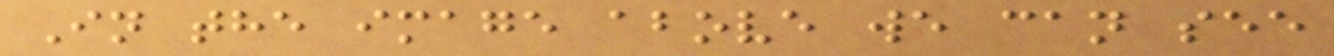In the image above we can see
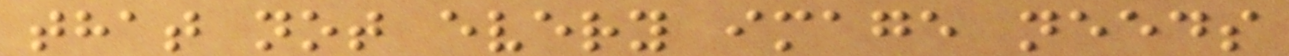that not every image needs
